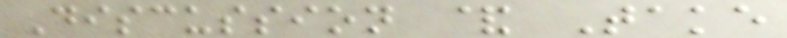Discussion & Take
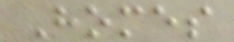Homes
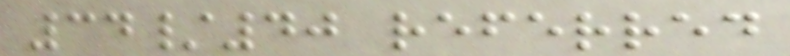34/40 referred
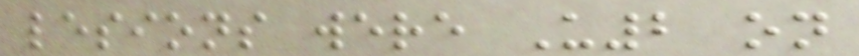lesions were U2 on
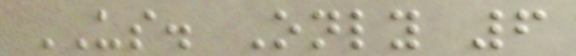US. Only 6
